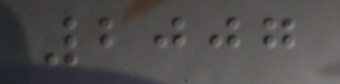2007
